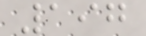197
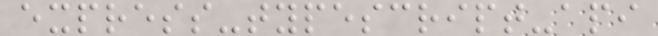express-typescript-api
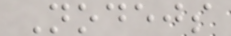Nodejs
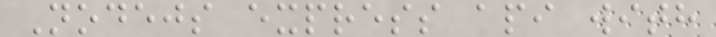Nodejs express api with
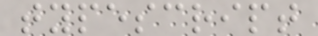typescript
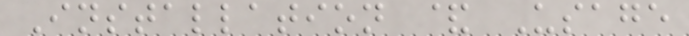Installation & Usage
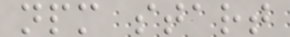npm start
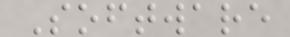Software
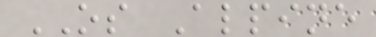OS Alpine
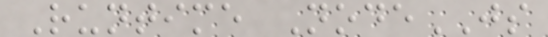Runtime NodeJS
